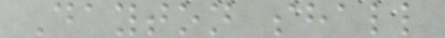Dayton shall
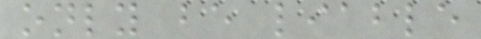only be liable
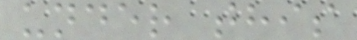under this
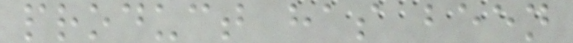product has been
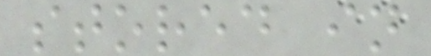stored in
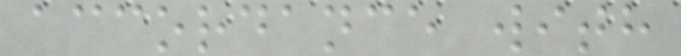accordance with
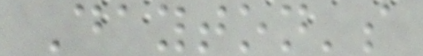Dayton's
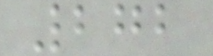272
